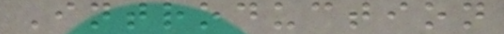Introduction
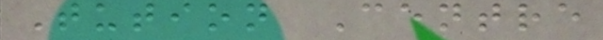Tution Centre
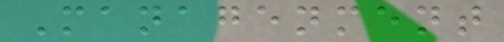Managenment
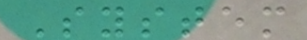System
